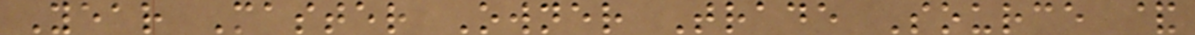Year Master Owner Trade Source &
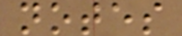notes
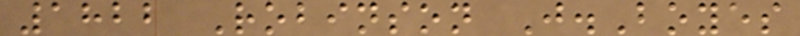1822 Robinson J.Boyes
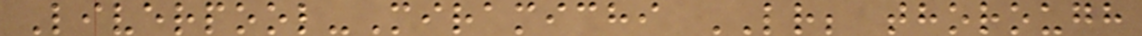Liverpool-Miramichi LR; thorough
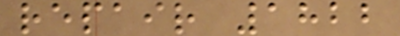repair 1822
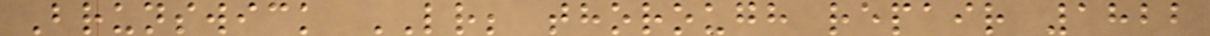Brunswick LR; thorough repair 1822
